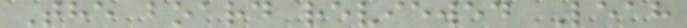The board reviewed Leah
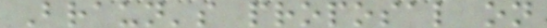Braun's proposal on
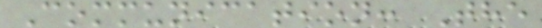Communication: The
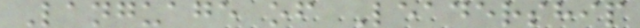Language of Leadership
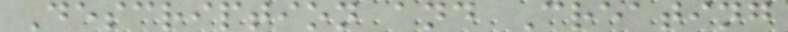Description and Creating
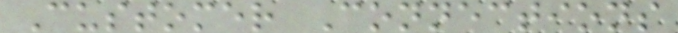Customer Connections
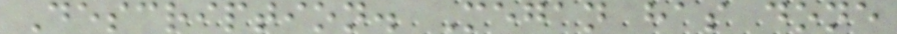Description. Megan has done
